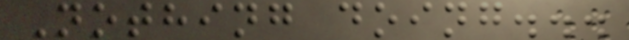Nothing doing...
